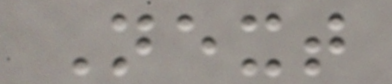Next
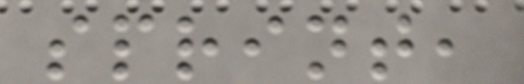sprint,
